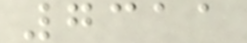7311
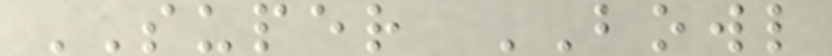SUPER BOWL
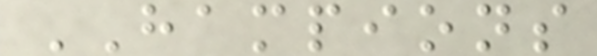HAMPIONS
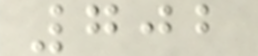702
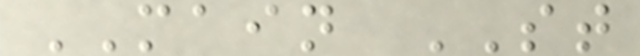MAIN ST
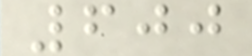600
